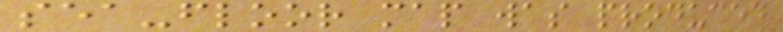sea-floor map was produced
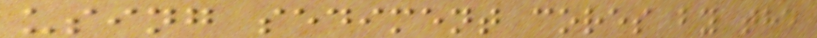using sediment cores by the
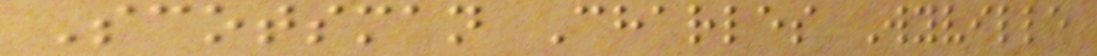Scotsman Charles Wyville
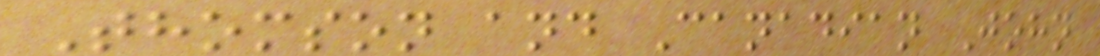Thomson and Canadian John
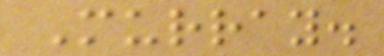Murray.
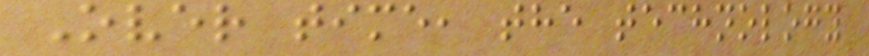Over time, the technology
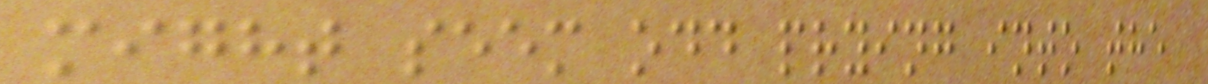might seem odd prying into the
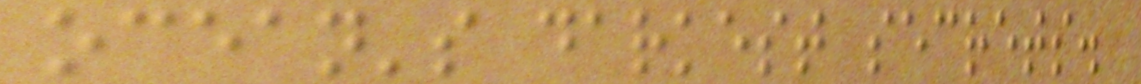ocean's darkest secrets.
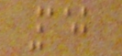152
